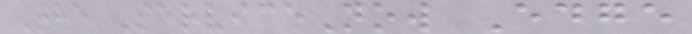The ServiceNow Edge
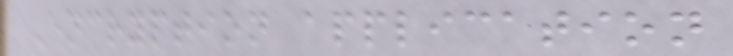Encryption application
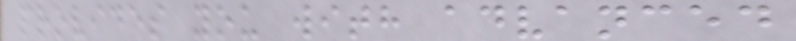provides you with advanced
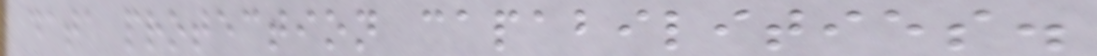data protection capabilities.
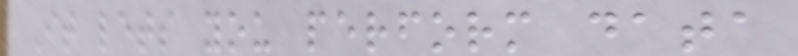It lets you perform data
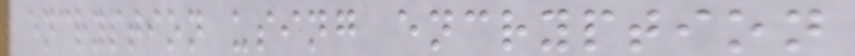encryption using encryption
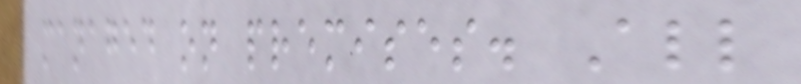managed on premises. All
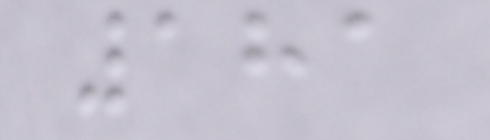181
